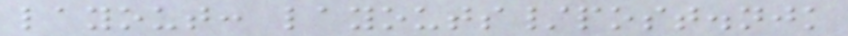layout: layouts/post.njk
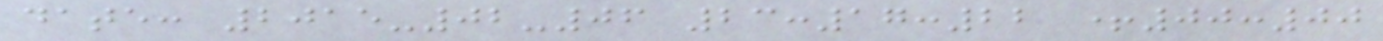date: 2015-02-06 23:17:22 +00:00
